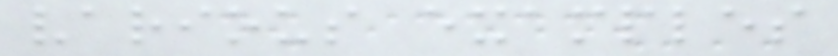various examples
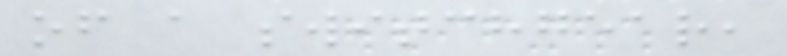of a switchgear,
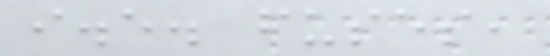i.e. fuses,
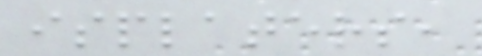isplaters,
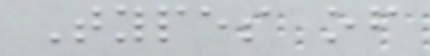Types of
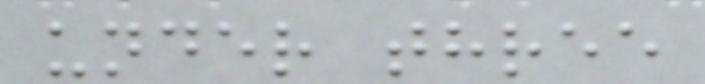under three
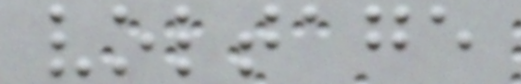voltage
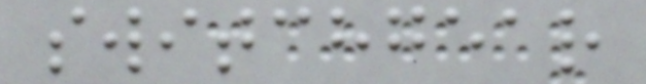switchgear
